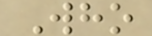Who
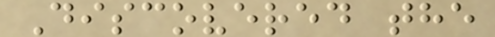Discovered the
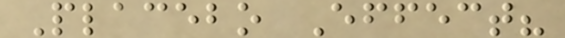Placebo Effect?
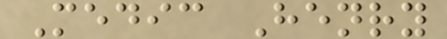Medic Henry
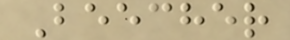Beecher
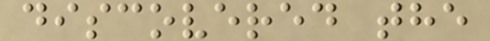discovered the
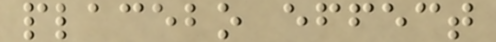placebo effect
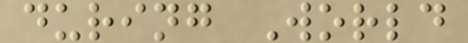during World
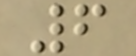6
